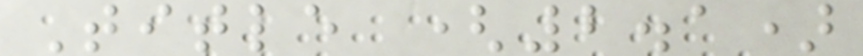Title (2.1)
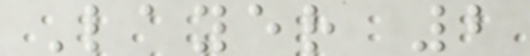Layer 2
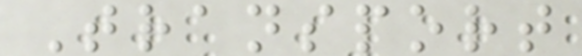Transport
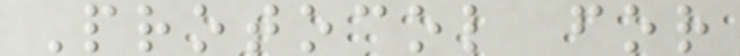Protocol for
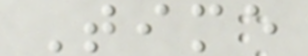Time
